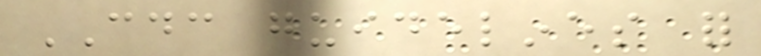CDC guidelines for
